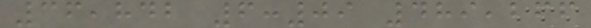36,842 6:09 489,266
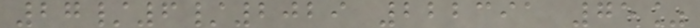27/6/2029 222391 75%
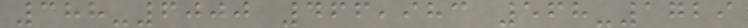388-6000 466,983 568-1729
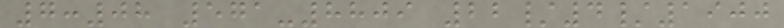7:08 571-8809 22/4/1900
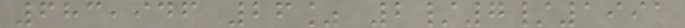683,946 26% 2/7/1991
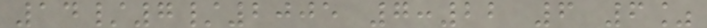14/7/2005 7:22 6 6%
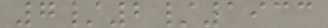7/2/1933
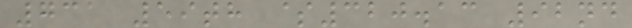731 59th $320.13 92nd
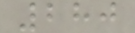280
